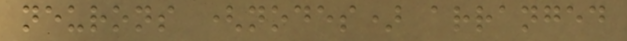neurons (nodes) arranged
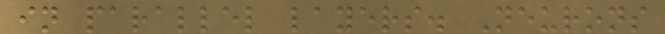in parallel layers. Neurons
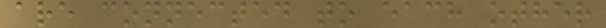are connected to each other
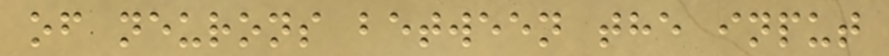of neurons between the input
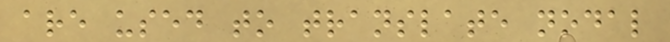are used to translate nodal
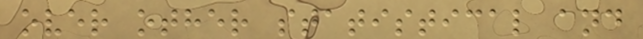over other statistical and
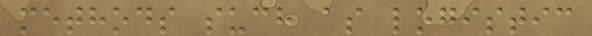methods such as logistic
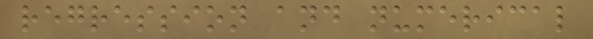regression and numerical
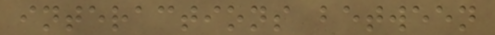interactions between
